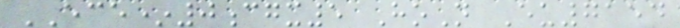ECE*0cgx5 HoN Eu7154
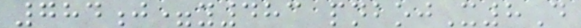784j=y483 pnbojX8D
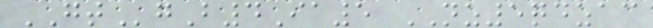GTgB4Ia5 NZ5qdzac
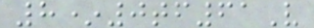8*0tf61V
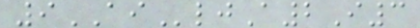9AIljA2I3
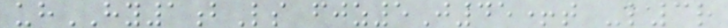uhHY1bLs fjz5J45+t -l3r
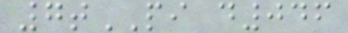7tPI d046
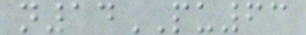n14PU63
